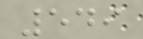549
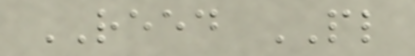REED PL
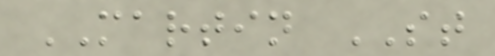MARTIN ST
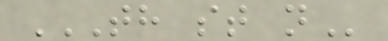TH ST N
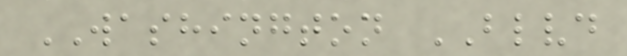WASHINGTON BLVD
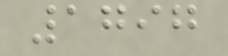1797
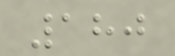180
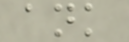ank
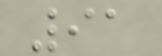91
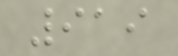919
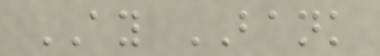AY BANK
